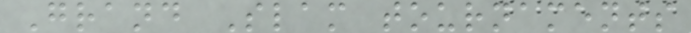Grand Slam tournaments
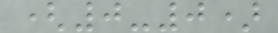(0-0)
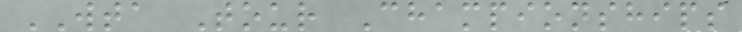WTA Tour Championships
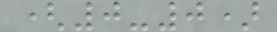(0-0)
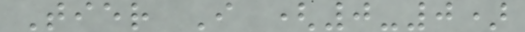Tier I (0-0)
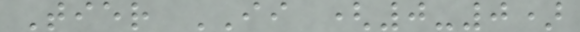Tier II (0-0)
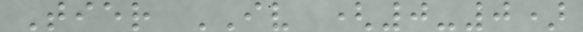Tier IV (0-0)
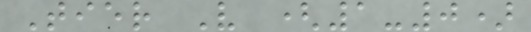Tier V (1-0)
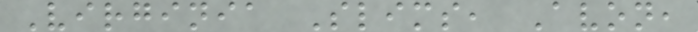Virginia Slims, Avon,
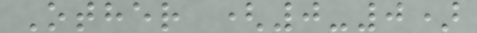Other (0-0)
